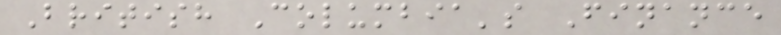British Columbia's Finance
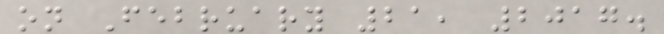on February 21, 2017.
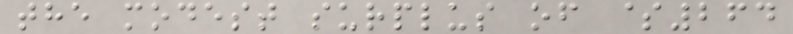the modest surplus of $264
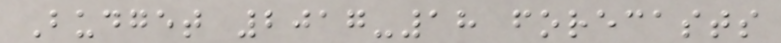Budget 2017-18 forecasts
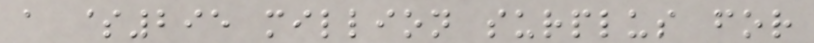a $295 million surplus for
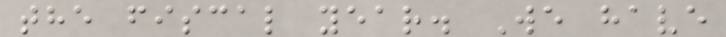the fiscal year. We have
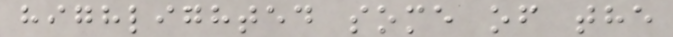highlighted some of the
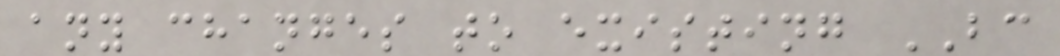any changes to existing BC
